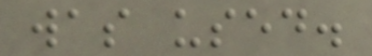was used.
